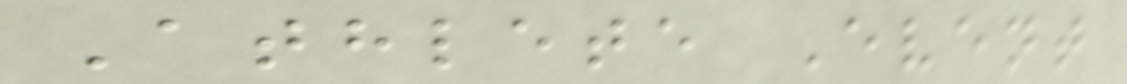Athlete Event
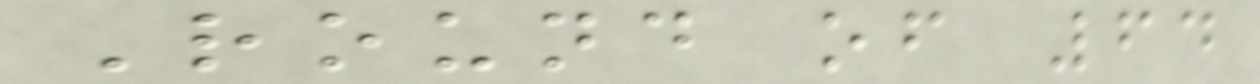Round of 64
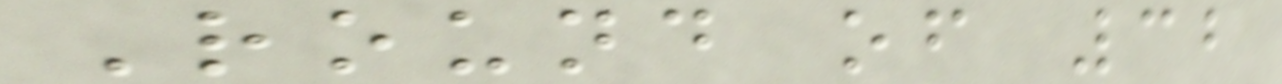Round of 32
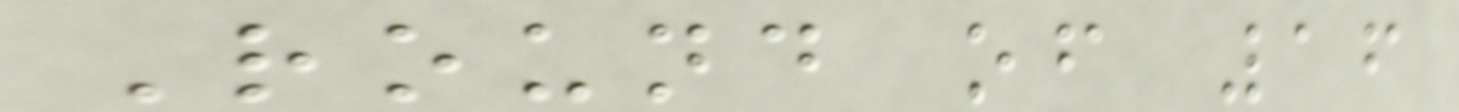Round of 16
